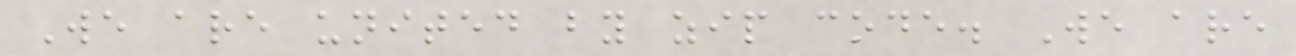We are united by zip code. We are
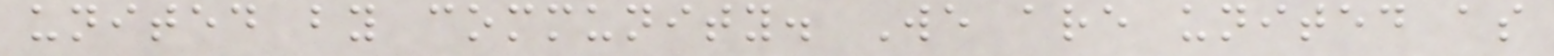united by community. We are united as
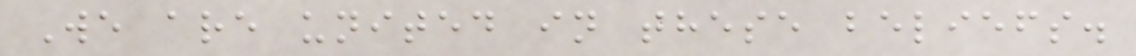We are united in these beliefs.
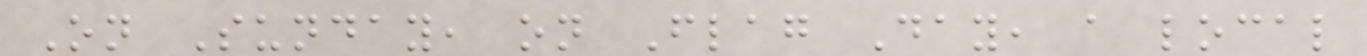On Sunday, on Flag Day, a local
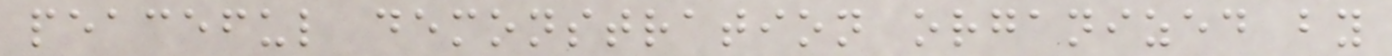peaceful demonstration organized by
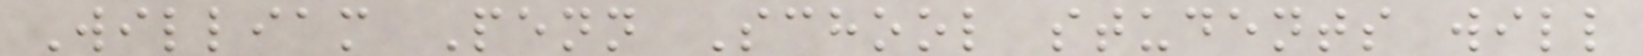William Penn School students will
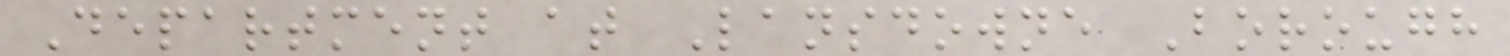Department at Lansdowne Borough
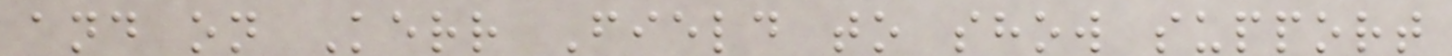and on Kerr Field to show support
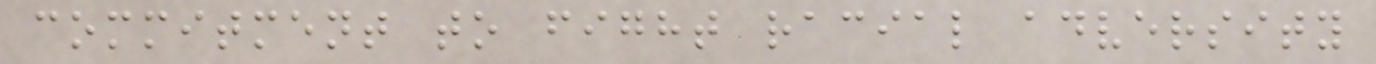commitment to fight racial adversity
